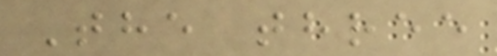The three
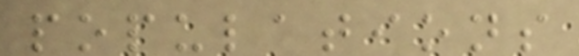populations
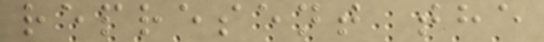represent the
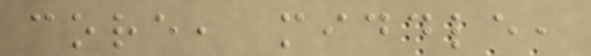core, middle,
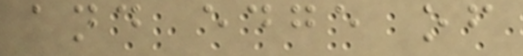and edge of
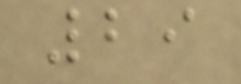29
